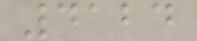4124
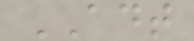ADT
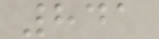841
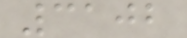3102
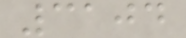3104
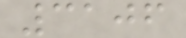3106
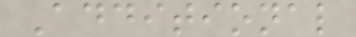Additional
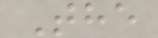The
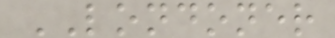LONDONER
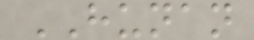HUNAN
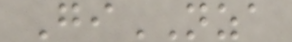GiNZA
